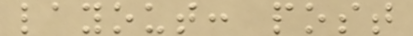layout: post
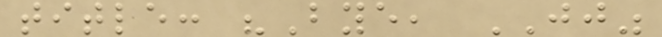title: "Bye, JJ"
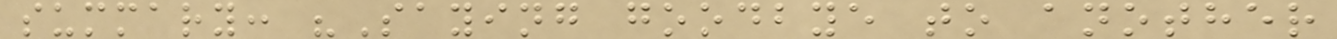summary: "Saying goodbye to another
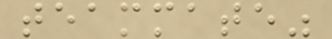teammate"
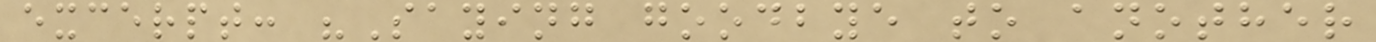excerpt: "Saying goodbye to another
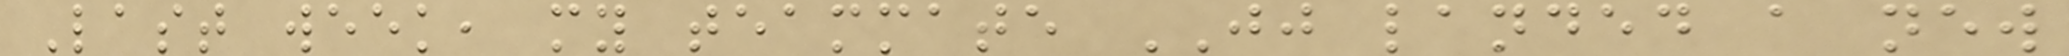Last week, my teammate JJ landed a new
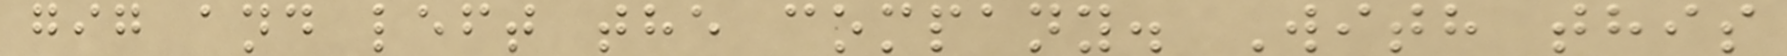gig and left the company. With this
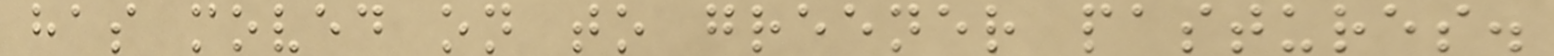has moved on to greener pastures.
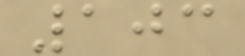103
